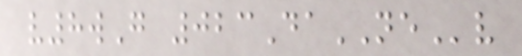v8wG 023DaNEv
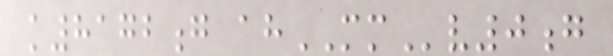k8172g ahMMv0g
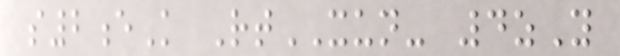s2eK RtXUN- 4zY
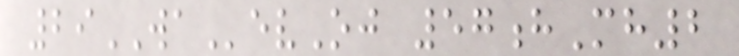29WAevOj 57hMh2
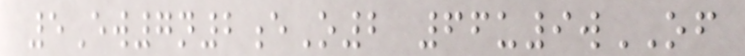5Ew7n2eO2 66u9wOF
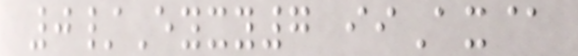0/Eyxy7 iiAx@
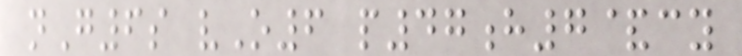nG6s vO6 p47h7&cy
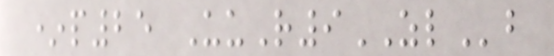*p25 UuR9ZLb
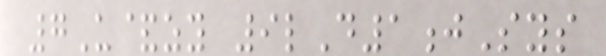7U&zy 9lD1jSys
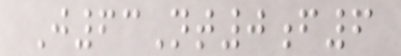J63Nt0f6
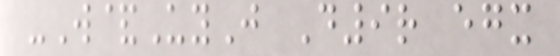-W&UyJ D9r egx
